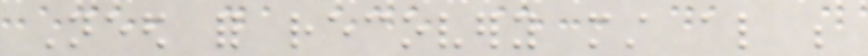Need for recovery must also be
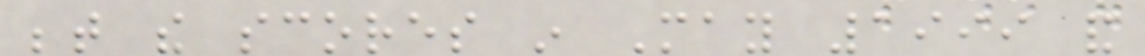between the scores in May 1999 and
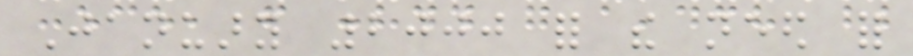January 2000 for the need for
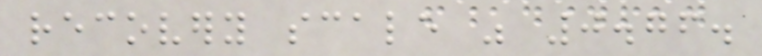recovery scale was 0.76.
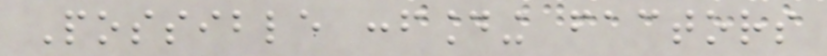Possible confounding factors
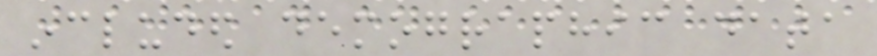included demographic data
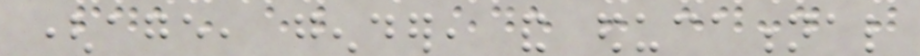(age, gender, and educational
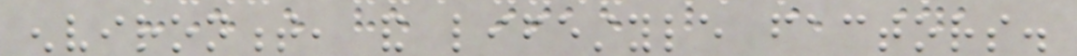environment, and lifestyle factors.
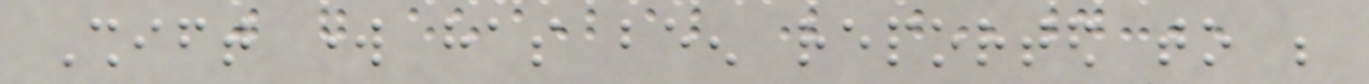Shift work has been reported to be
